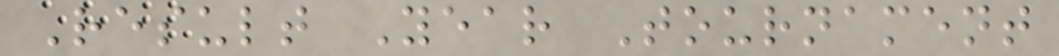Result Year Tournament
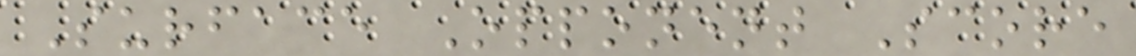Surface Opponent Score
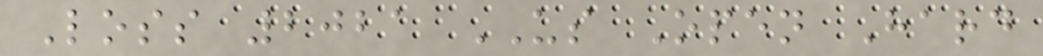Loss 2021 US Open Hard
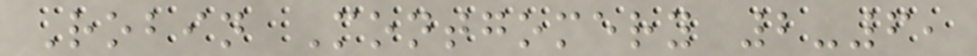Robin Montgomery 2-6,
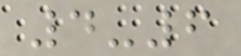4-6
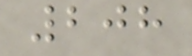208
